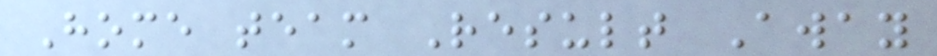Home team Result Away
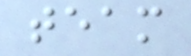team
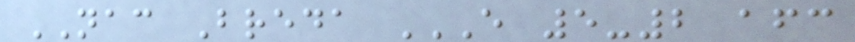NAC Breda E 5-2 AFC
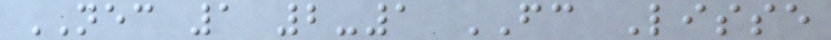NEC 1 2-1 FC Lisse
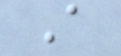A
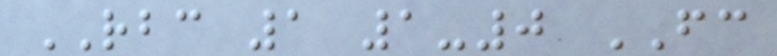RBC 1 1-0 FC
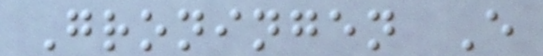Groningen E
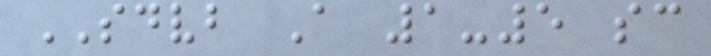SDVB A 1-5 sc
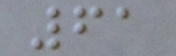61
